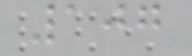107
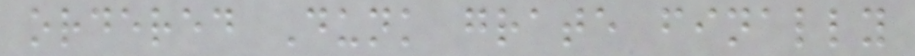ordered Dunk grate finally
